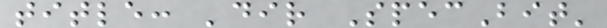title: 'dir SpecBit'
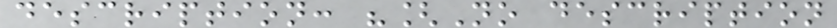description: "[No description
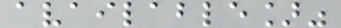available]"
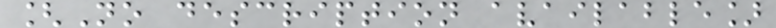[No description available]
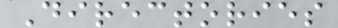Directories
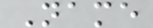Name
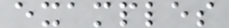examples
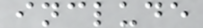include
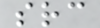src
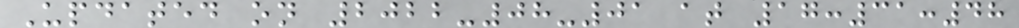Updated on 2022-08-01 at 17:31:48
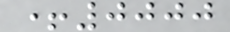+0000
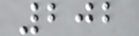202
